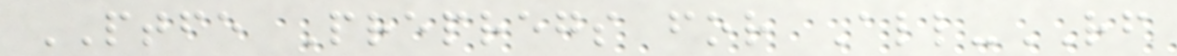PTFE Prepregs for All-RF
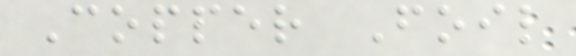Copper Foil
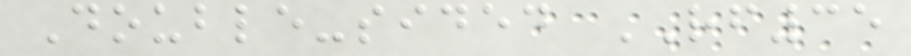Double-sided RF35
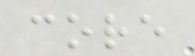core
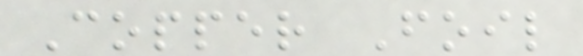Copper Foil
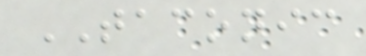TACONIC
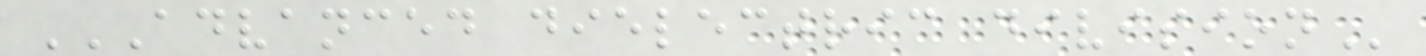ADVANCED DIELECTRIC DIVISION
